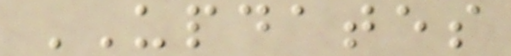UPDATES
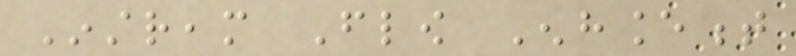Instream Flow Enhancement
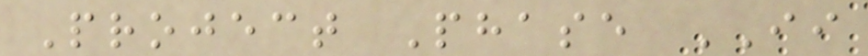Project Phase II
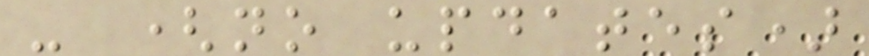- (no updates)
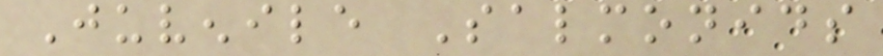Juvenile Salmonids
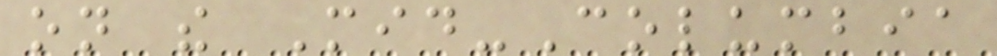on the Mid-Columbia
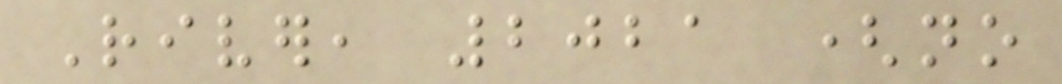River, 2021 (no
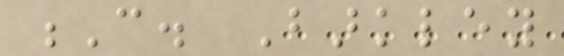C. Barkley
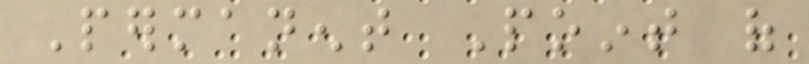Permanent Point of
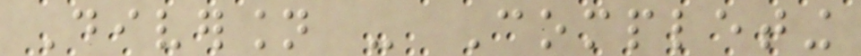Diversion - Completing
